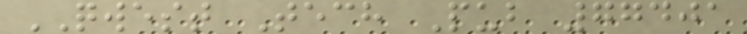QWEST Tech Pub 77401
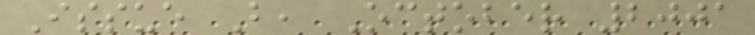Issue B, October 2001
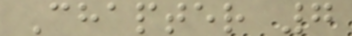Chapter 7
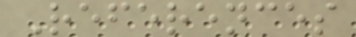References
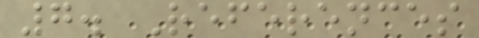7. References
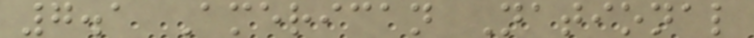7.1 American National
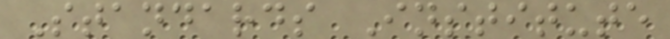Standards Institute
